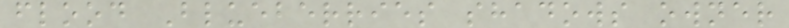flood Blueberries shadows owner
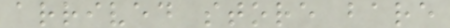arrived store bare
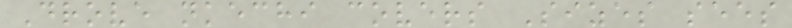Drove nkechi covers Sizes sees
